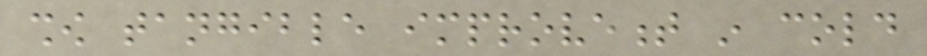show tangible improvement in cold
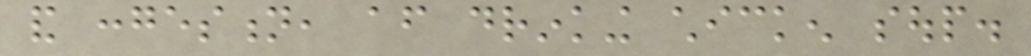and congestion, after drinking chicken soup.
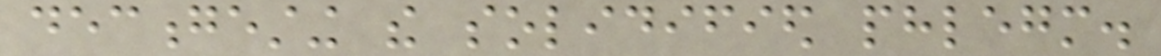decongesting the solidified phlegm.
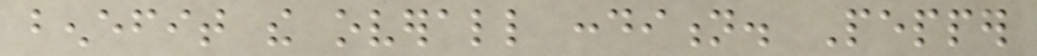benefit the overall condition. Pepper
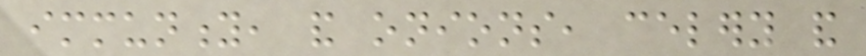immunity, and onions, celery and
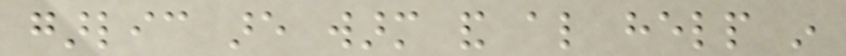garlic are warm and also help in
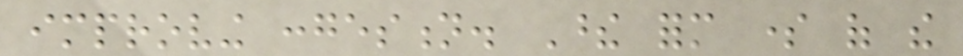improving congestion. These form some of the
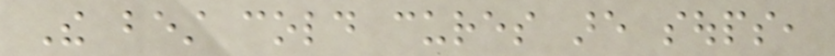The best cold cures are soups,
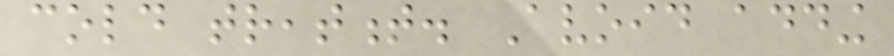cold treatment. Avoid adding
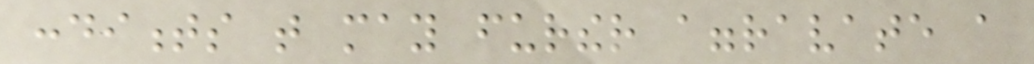condiments that may further aggravate a
